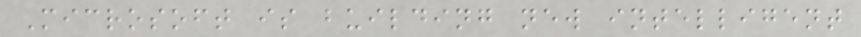Microsoft is building new intelligent
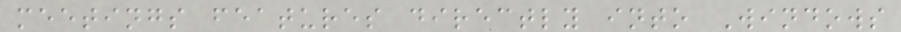meetings features directly into Windows
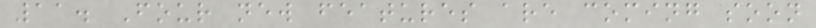11. Four new features are coming soon
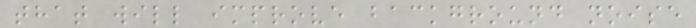that will improve background noise
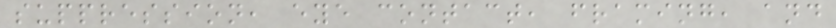suppression, eye contact, framing, and
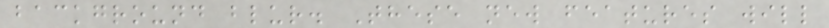background blur. These new features will
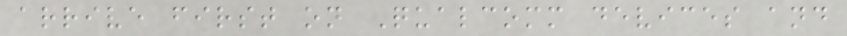arrive first on Qualcomm devices and
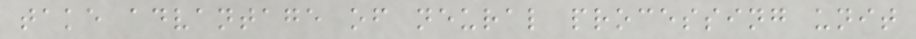take advantage of neural processing unit
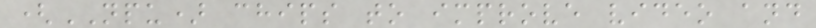(NPU) chips to improve video and
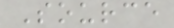Source
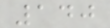140
